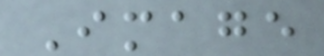Image
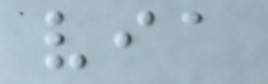via
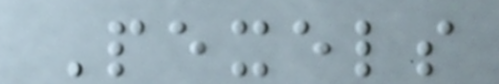Pexels
